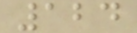124
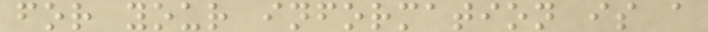for your information is a
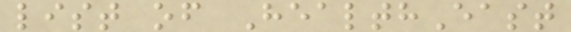list of HealthEast
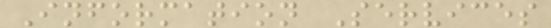Information Services
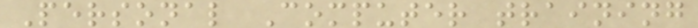Personal Computer training
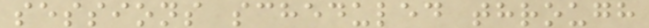sessions scheduled through
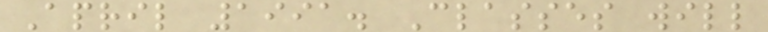April 1991. Classes will
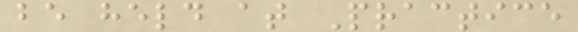be held at Practice
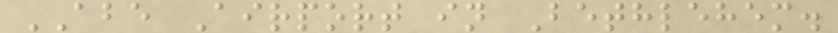ABE Airport in Bethlehem.
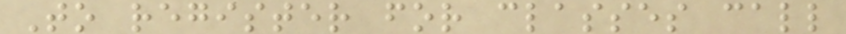To register for classes call
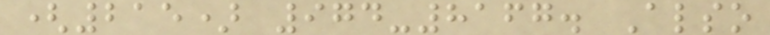(215) 974-8167. Also
